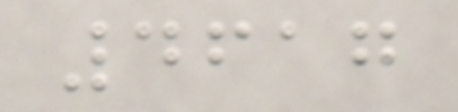4617
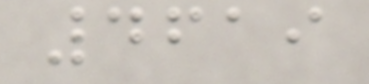4619
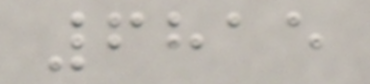6815
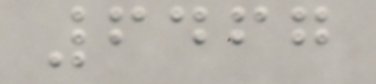6467
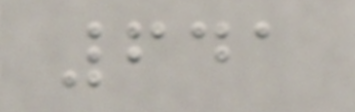641
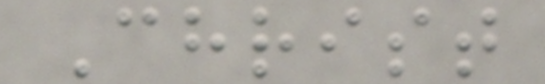Christ
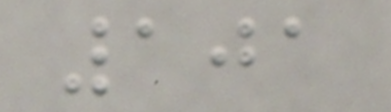101
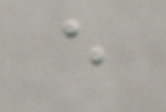e
